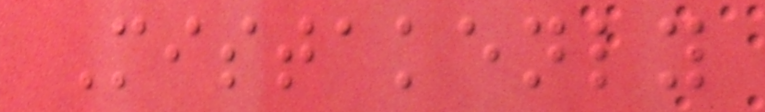Mistakenly
